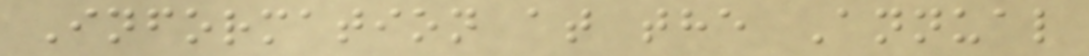Information at the Annual
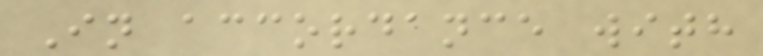In accordance with
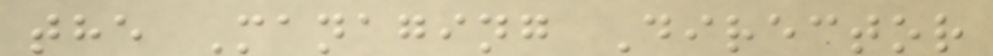the Managing Director
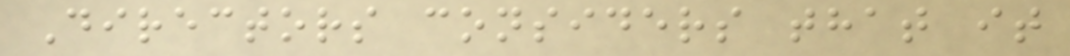Directors considers that it
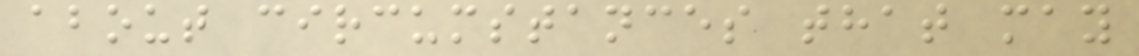about circumstances that may
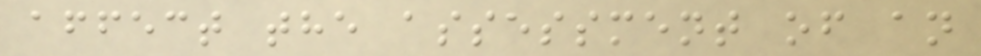affect the assessment of an
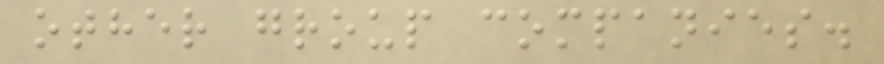other group companies.
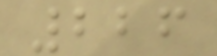226
